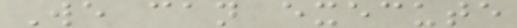We can execute
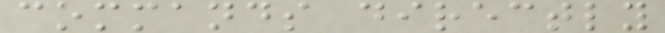commands directly
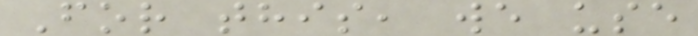For this, we use
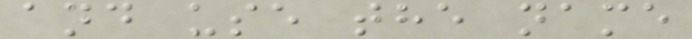and use the name
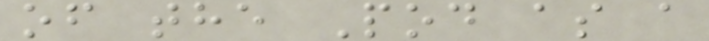of the Pod as a
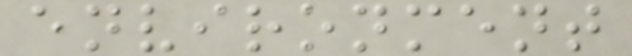environment
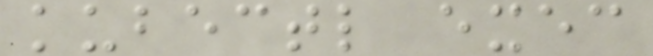kubectl exec
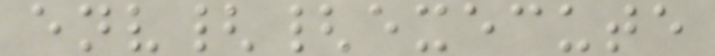env{{execute
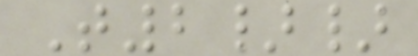T2}}
